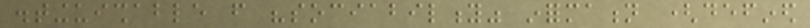distinguishable from "sociability" information (defined
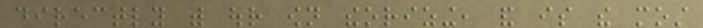directly with our own theorizing, and is the most
